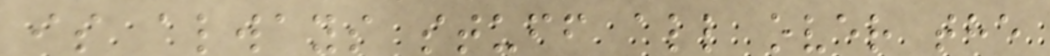is always stuff all over the
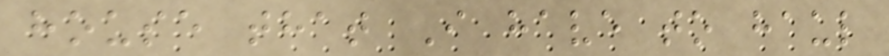house that I have to haul
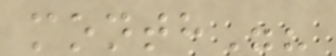month"?
